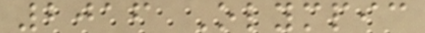2016 Olympic
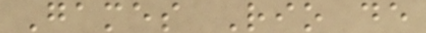Games Rio de
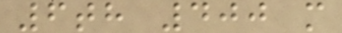6th 400 m
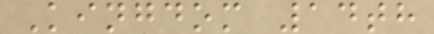Kingdom 14th
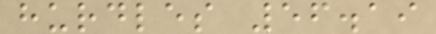hurdles 56.19
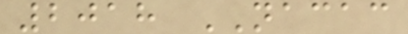2018 NACAC
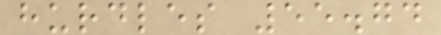hurdles 55.74
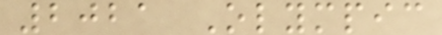2021 Olympic
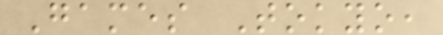Games Tokyo,
